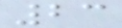23
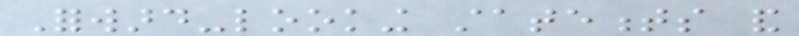Forward-looking statements and
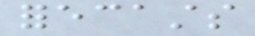forecasts
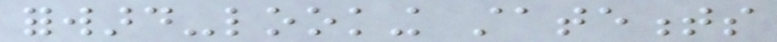forward-looking statements
